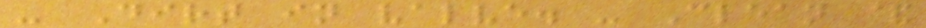- Dirt in valve. - Clean &
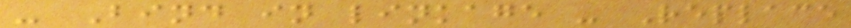- Bind in linkage - Replace
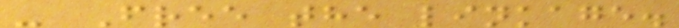- Free the linkage.
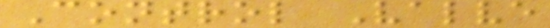Control Valve
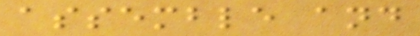assemble and
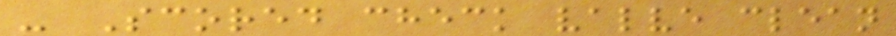- Scored check valve clean
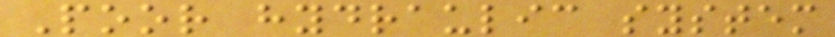Poor hydraulic system
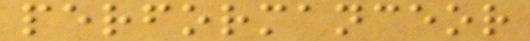performanceor
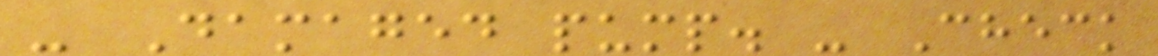- Damaged pump. - Check
